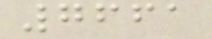7661
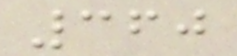360
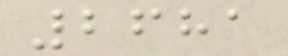2681
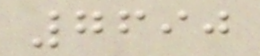7690
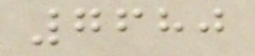7680
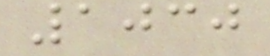1030
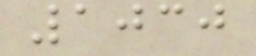1030
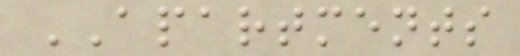APARTMENTS
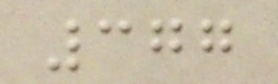377
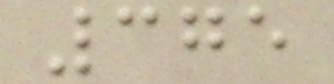375
